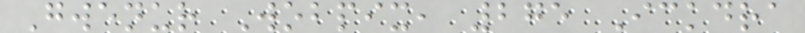Gwenur Wobpix, 275 Ickdra
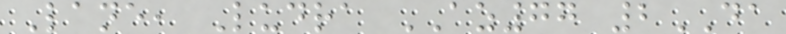Lane, Ludra AZ77 2DA
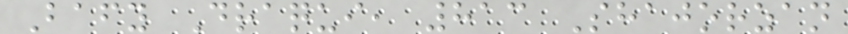Bafy Draqui, 813 Shajorzan
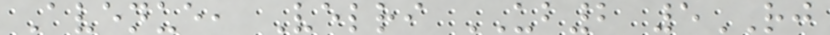Avenue, Velri UB2 5RJ
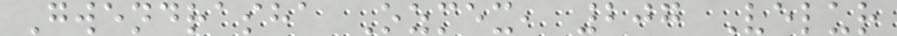Gwendrasha Ozmex, 207 Velur
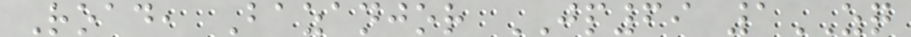Road, Bazanjor JP69 1ZQ
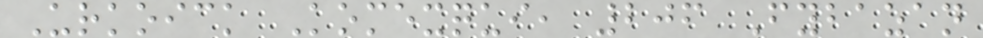Urkoick Komexqui, 206 Fybazan
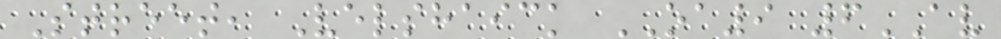Street, Velshaick OA9 6AV
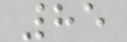85
